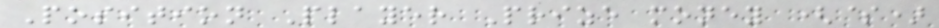Position Player Prize money ($)
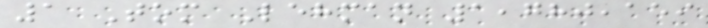1 Tom Lehman 1,780,159
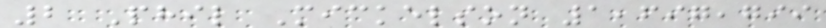2 Phil Mickelson 1,697,799
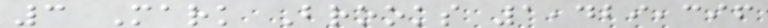3 Mark Brooks 1,429,396
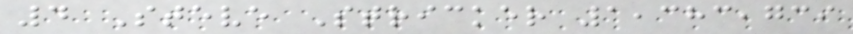4 Steve Stricker 1,383,739
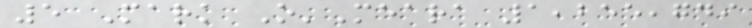5 Mark O'Meara 1,255,749
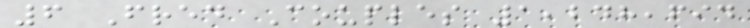6 Fred Couples 1,248,694
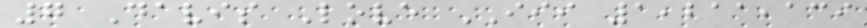7 Davis Love III 1,211,139
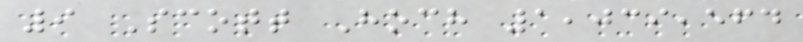9 Scott Hoch 1,039,564
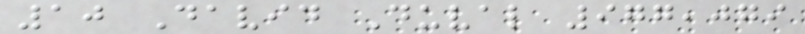10 David Duval 977,079
